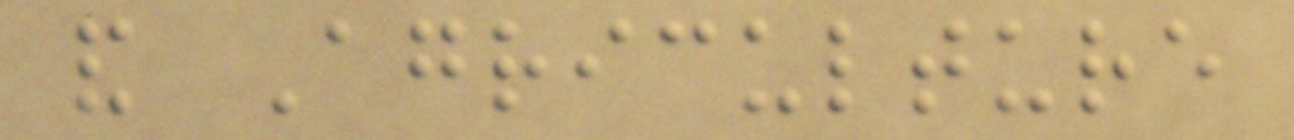and Agriculture
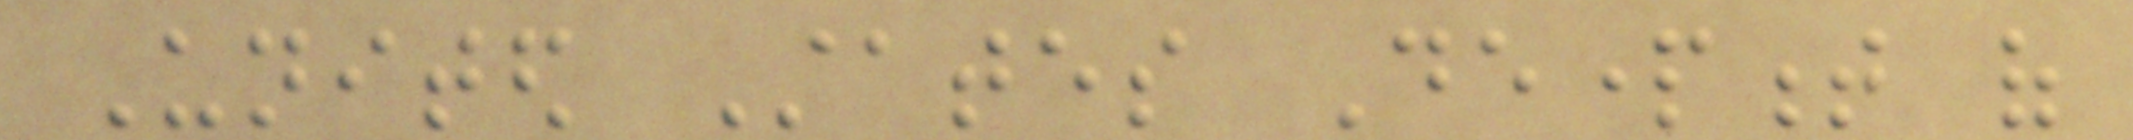United States Department of
